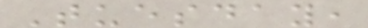Tuesday,
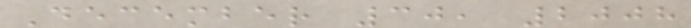December 30, 2008
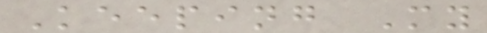Keeping My
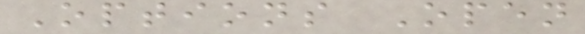Options Open
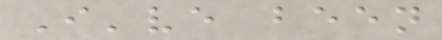I've been
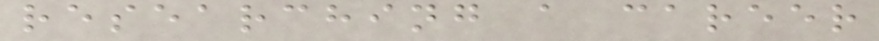researching a career
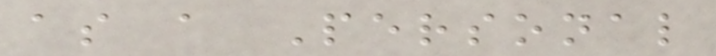as a Personal
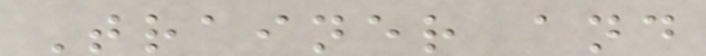Trainer and
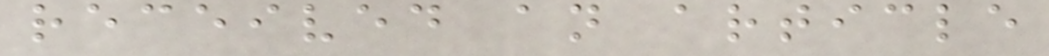received an article
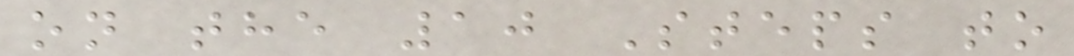on the 10 Steps to
